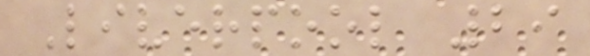Liverpool 29
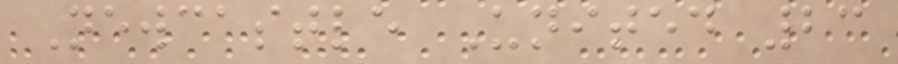Newcastle United 23
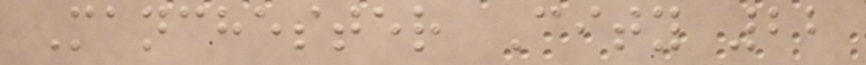Manchester City 22
